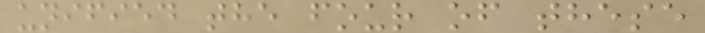unified the four of these
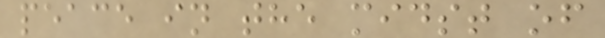peace in the midst of
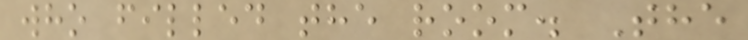who filled the room. The
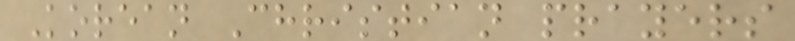Korean Christian prayers
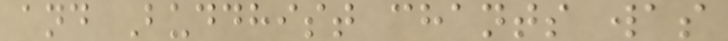and Buddhist chants was
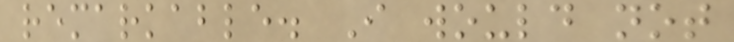remarkable. I would not
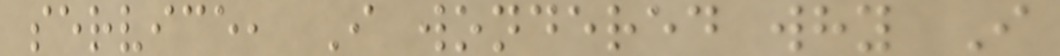service, I wondered why I
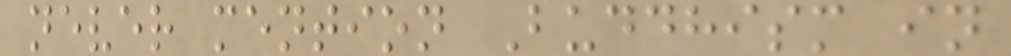never mention Buddhism in
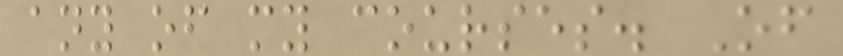any of my courses. Of
